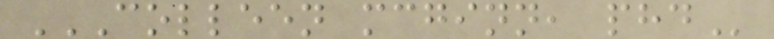COLLEEN MCGINN, PHD
